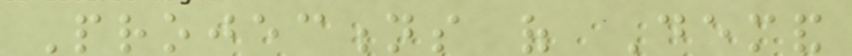Projections of Demand
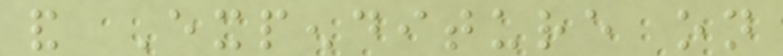and Expenditure on
